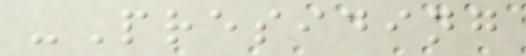-Presiding
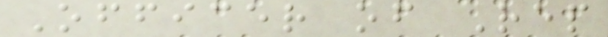Officer of Rep
